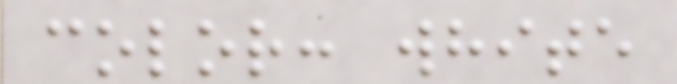color: white
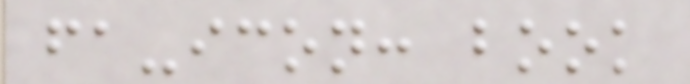fa-icon: book
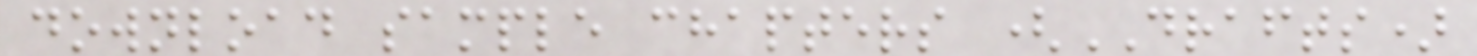download sample chapters (DRAFTS)
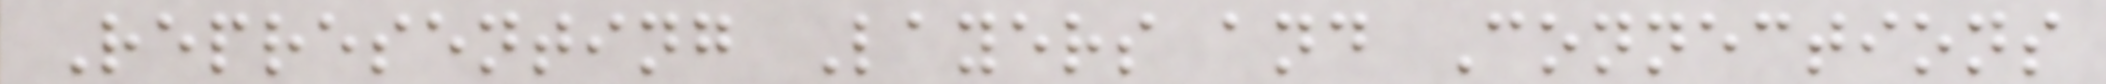Representing Layers and Connections
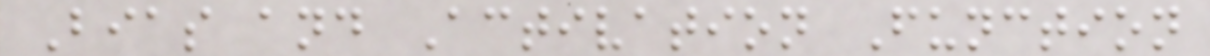Bias and Activation Function
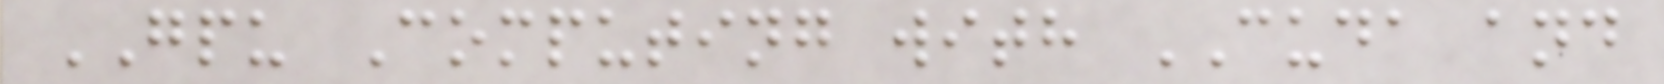GPU Computing with CUDA and
